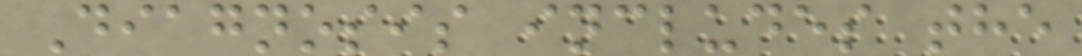Diagnosis includes the
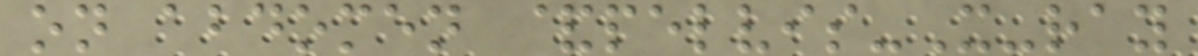on abdomen &pelvis-X-ray
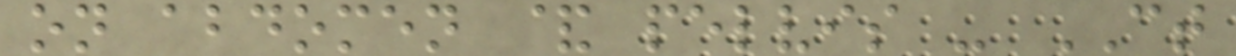on abdomen & pelvis - CT
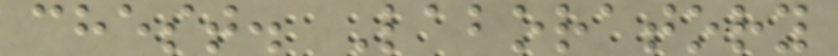chest. Laboratory
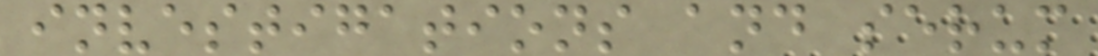investigations and serum
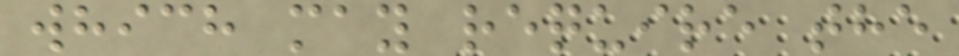which may require the
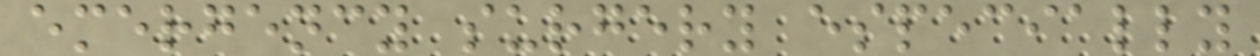emergency surgery especially
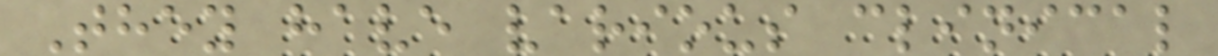They have various clinical
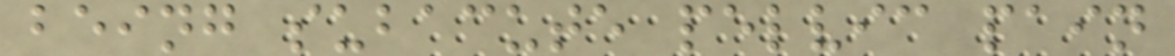being subacute pelvic pain
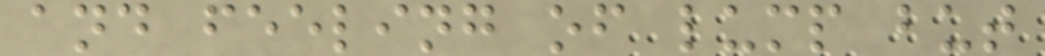and feeling of lump but
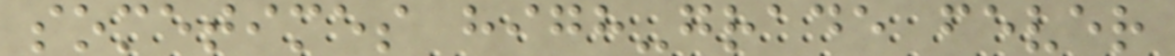sometimes high-grade fever
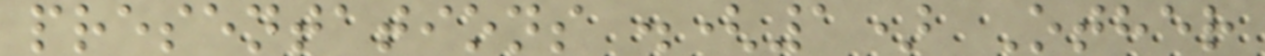presentations .(1) Other
